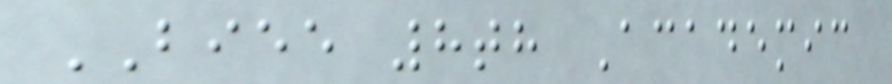BIEE 8th Academic
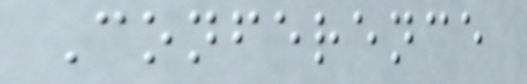Conference
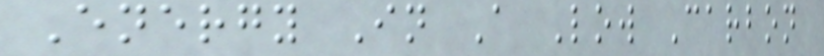Energy In A Low Carbon
